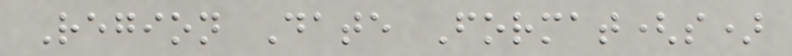Region Date Format(s)
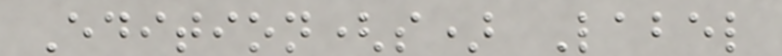Edition(s) Label
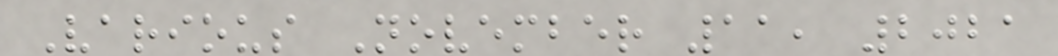Various November 11, 2021
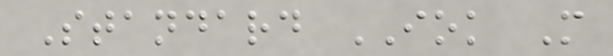Standard IOK M
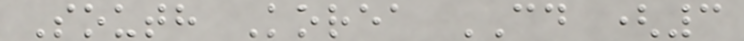South Korea CD (3
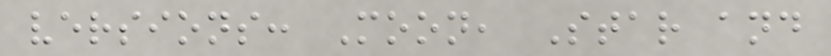versions: Moon, Star and
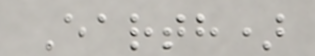Earth)
